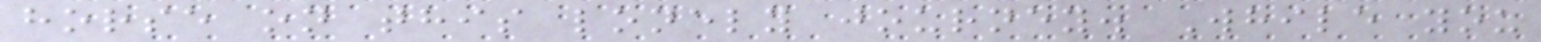horse on this lonely journey. While you
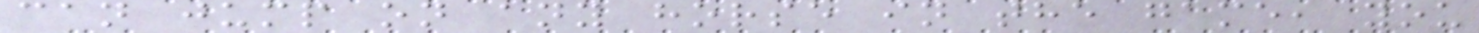can jump on any horse in the game, you
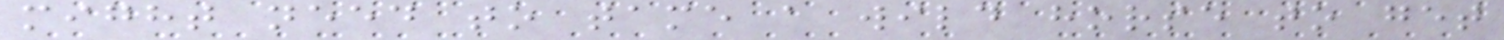might need to tame a wild horse to get
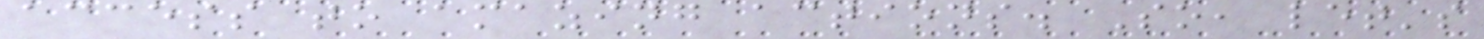access to amazing actions. So, let's
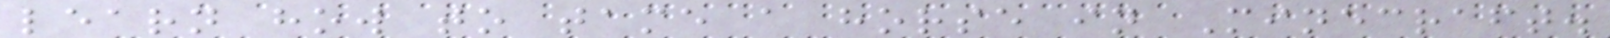learn how to tame a horse in Minecraft.
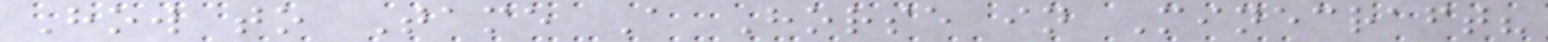How to Tame A Horse in Minecraft?
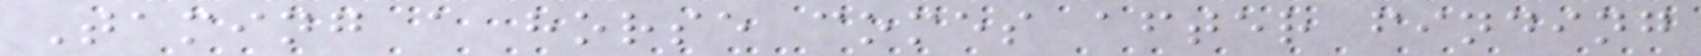Taming a horse comes after finding
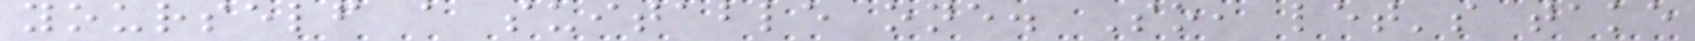yourself a suitable one. So, let's take
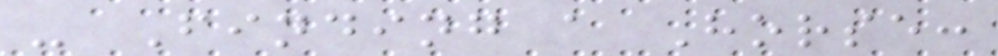- Finding a Horse:
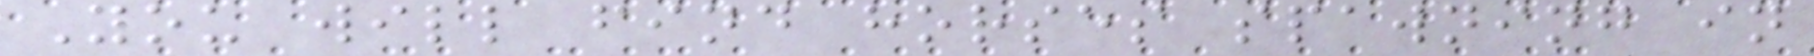You will find horses spawning in
